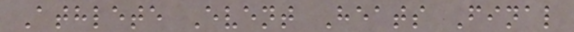Athlete Event Heats Final
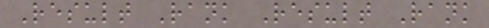Result Rank Result Rank
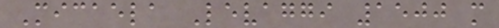Micaela Levaggi 1500 m
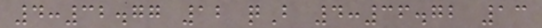4:32.77 12 qB 4:36.72 13
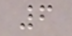6
